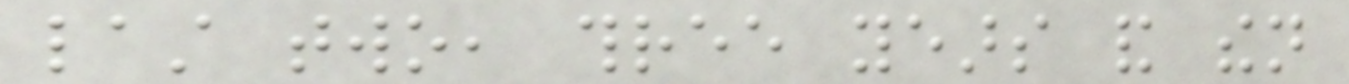last two, three years and then
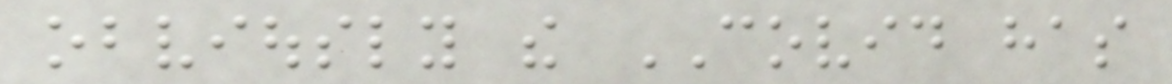obviously the COVID has
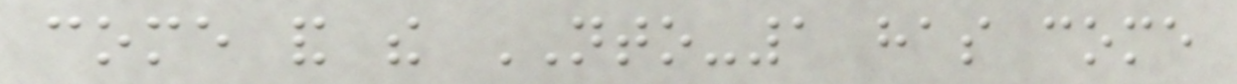come and the NTO-1 has come
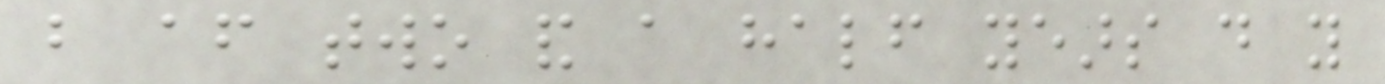but after two and a half years do you
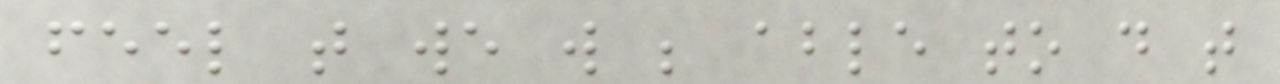feel that we will be able to do that
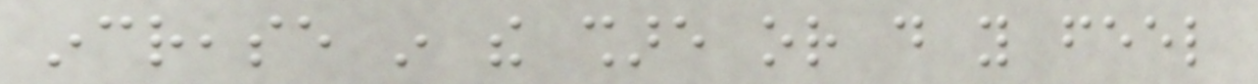increase in the share or do you feel
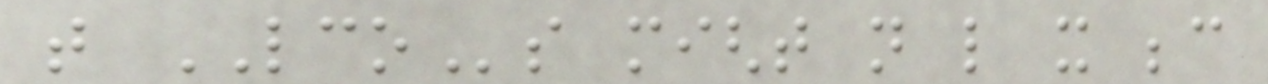that LCOs might not like it because
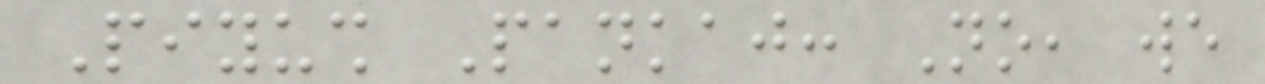Piyush Pankaj: No, we
